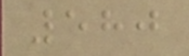580
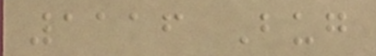1116 Bug
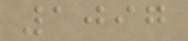1097
